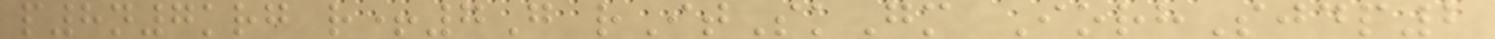p8n7krg r+7G rItSkGm IorhSjdp2
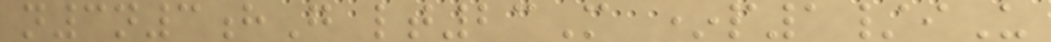n3n3hG lt23M *p1/iU
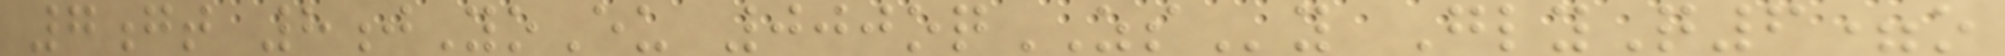7gt 8jYoEu 000oqZSy GlyQ6=o
